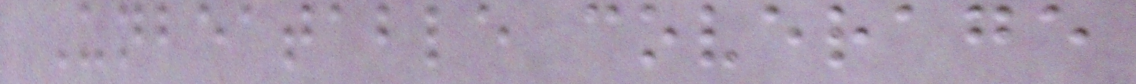Unbeatable coverage
